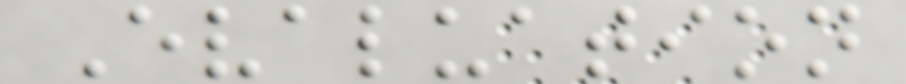Evaluation
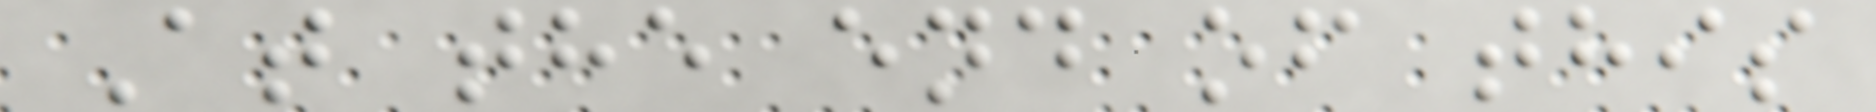At the end of this
